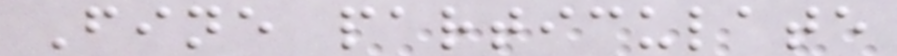Fine particulate
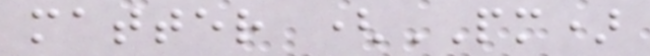matter (PM)
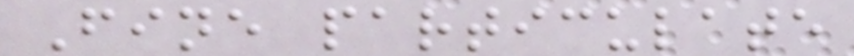Fine particulate
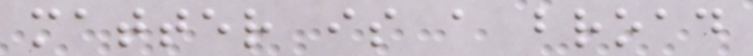matter is a broad
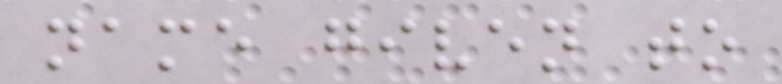name given to
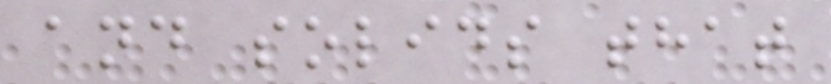and solids that
